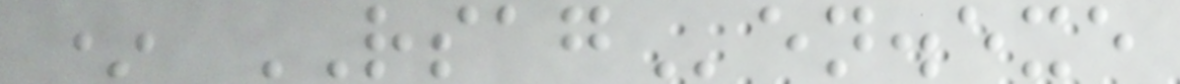* RSAGen.exe
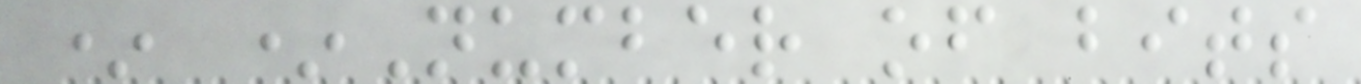* *Number of bits
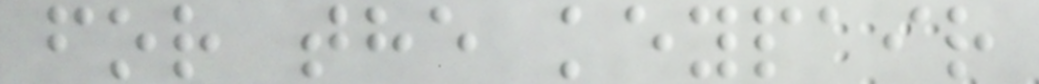for the keypair
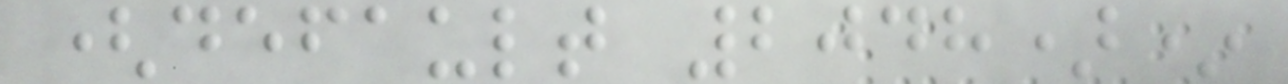(default 2048)*
